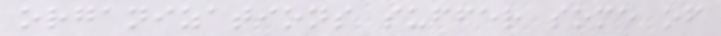organizations suffer some of
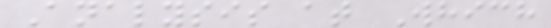Analysis at Which
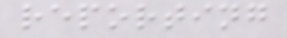reporting
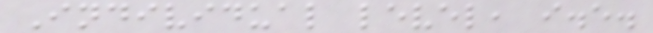Individual level, i.e.
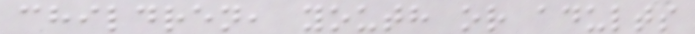children, youth or adults
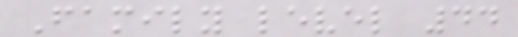Family level 44
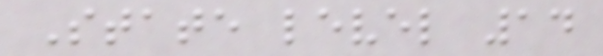State level 14
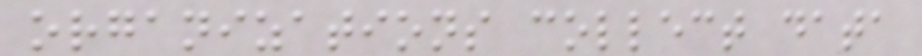organizations collect data
